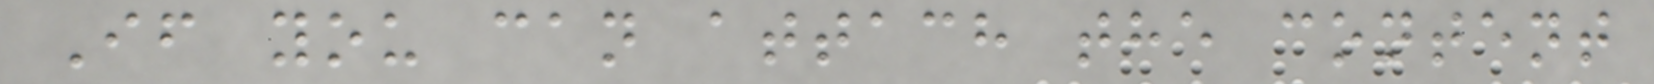If you can attach the content
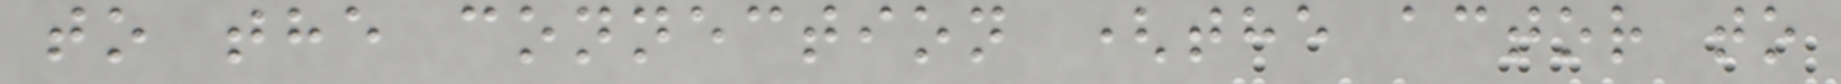to the connection (the actor to
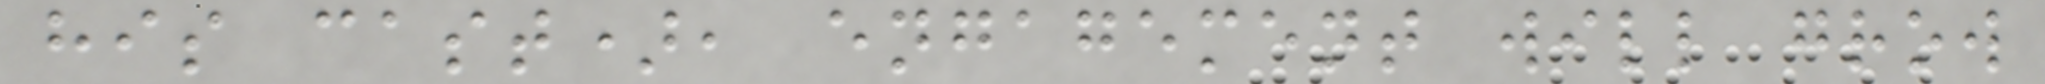his cast), engagement will grow
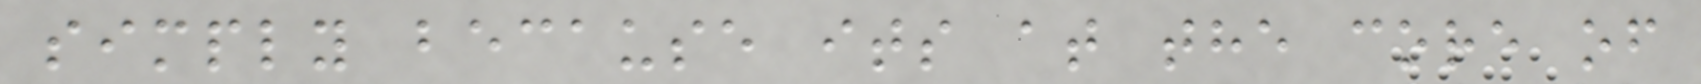simply because its at the core of
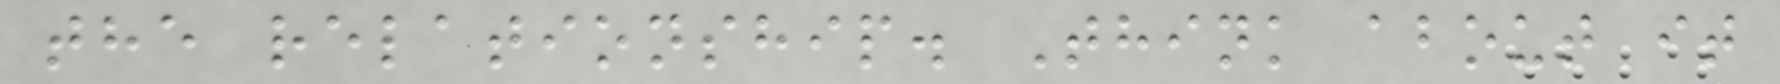the relationship. Think about it
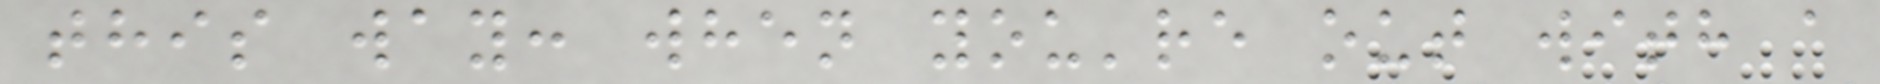this way: when you're out with a
